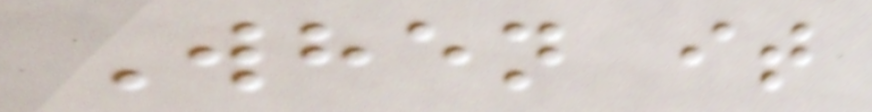When it
